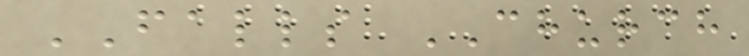FALLS CHURCH
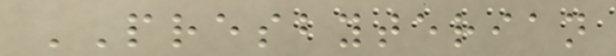PRESBYTERIAN
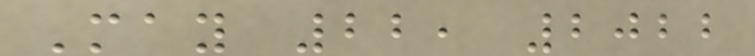May 22, 2022
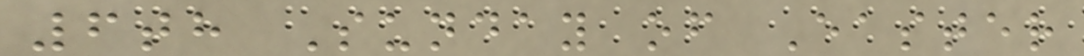6th Sunday of Easter
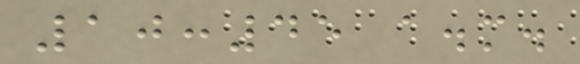10:45 a.m.
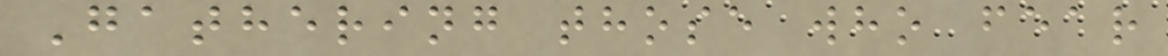Gathering those who fear
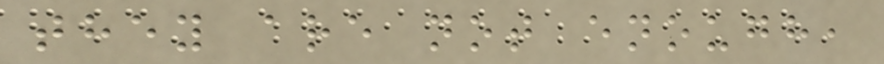they are not enough,
